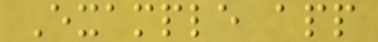Example app
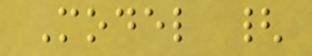Model {
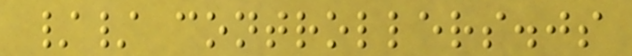// controllers.js
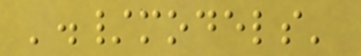'./models'
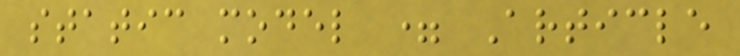static model = Article
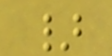}
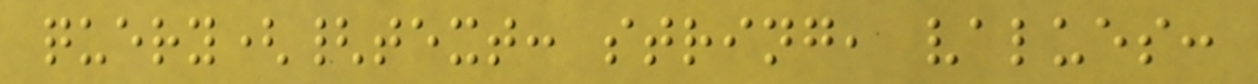query({text: string, values:
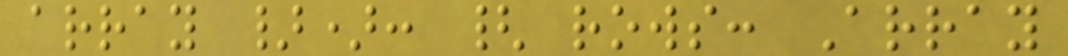array }): { rows: Array
